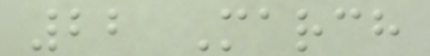22 March
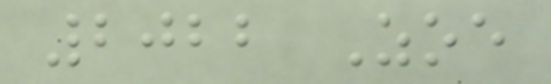2022 Zoe
